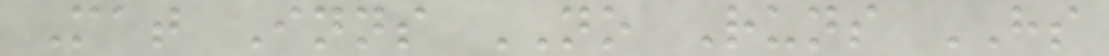Mat Inns NO Runs HS
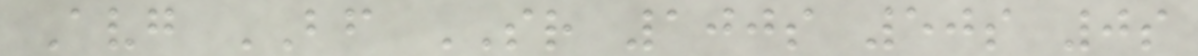Avg BF SR 100s 50s 0s
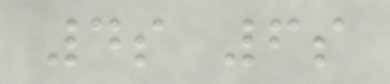4s 6s
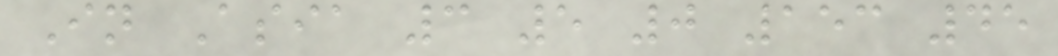In Asia 3 5 0 153 45
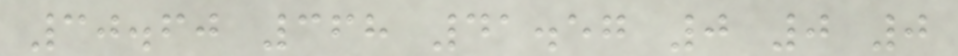30.60 368 41.57 0 0 0
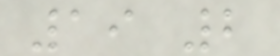19 2
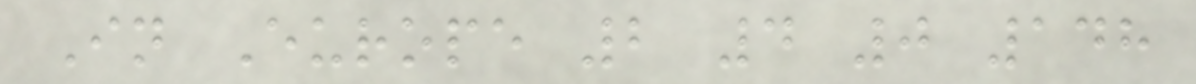In Europe 2 4 0 148
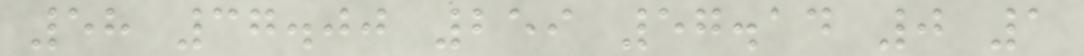58 37.00 259 57.14 0 1
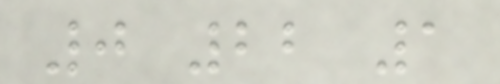0 22 1
